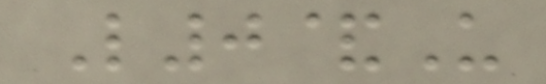L0&U
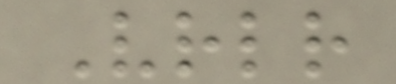Vrlr
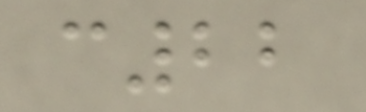c22
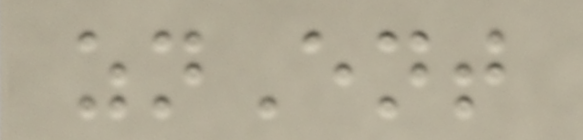znEnt
